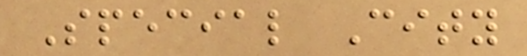Special City
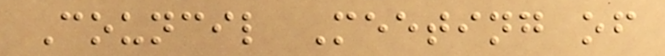Council Meeting of
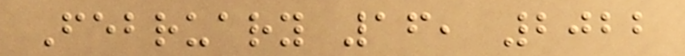February 16, 2022
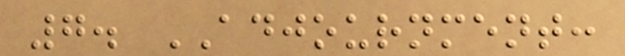7. ADJOURNMENT:
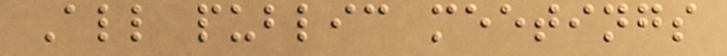All public meetings
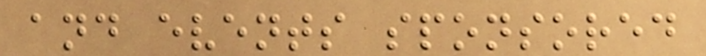and events sponsored
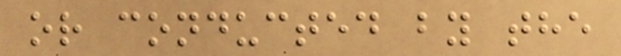or conducted by the
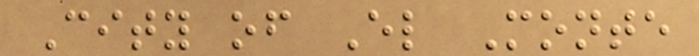City of El Monte
